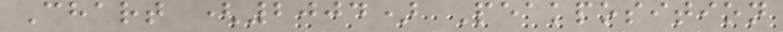Chart (2004) Peakposition
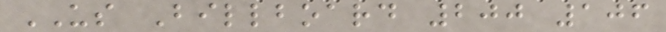US Billboard 200 106
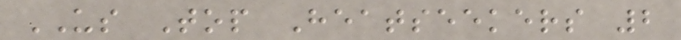US Top Heatseekers 2
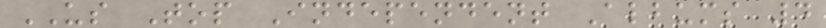US Top Independent Albums 4
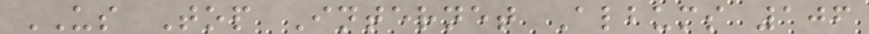US Top Internet Albums 106
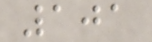101
